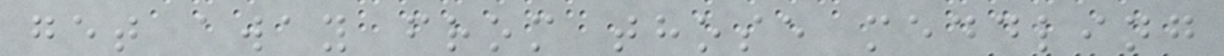get away from those meddling
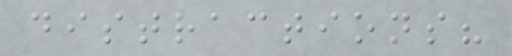distractions?
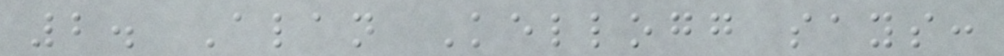2. Alan Kellogg says:
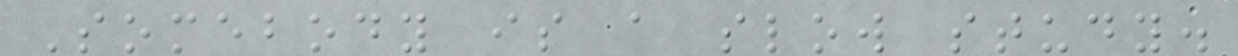Somebody is a slow study.
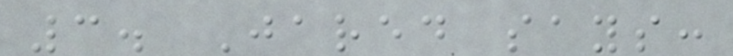3. Jared says:
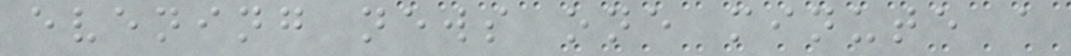evening news one minute a
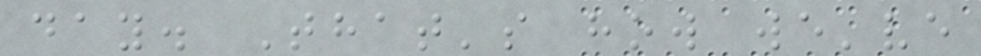day. That's how we've
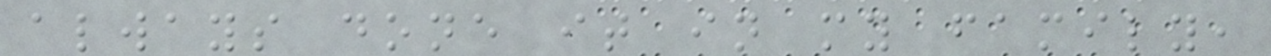always done it in my family,
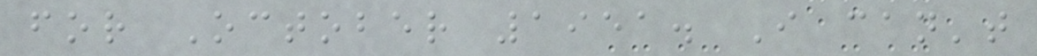for October 1951. I can't
